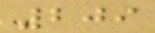209
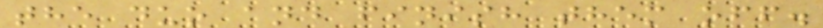the duo and finish them off.
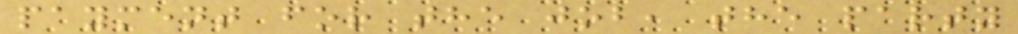payment for the job, the party
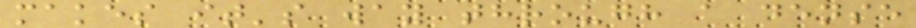makes it's way through a dense
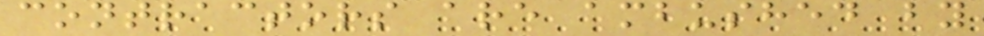contractors are ambushed by
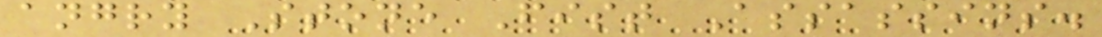angry Stone Fist Assassins.
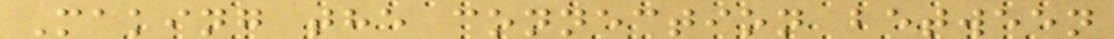Making the connection between
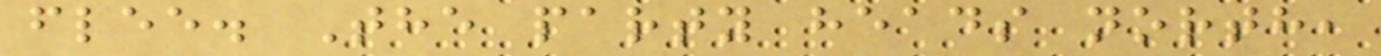flee. The party heads north,
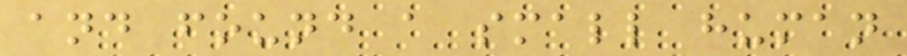and found a small human
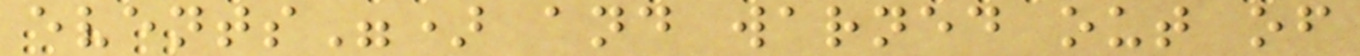events") and warned out of
